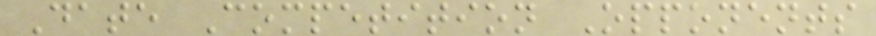Date Competition Opponents
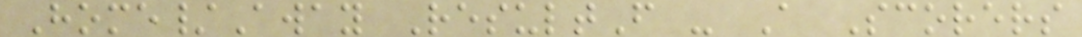Home/Away ResultF - A Scorers
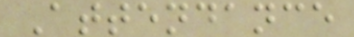Attendance
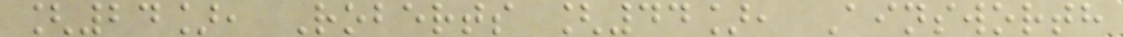[24], Roberts [44], Ainsworth
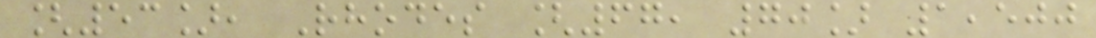[53], Rhodes [67, 70] 1,500
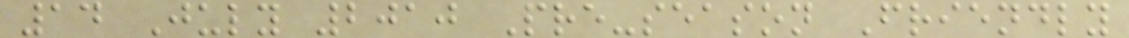14 July 2010 Pre-season Friendly
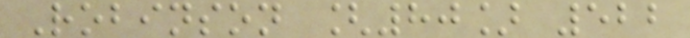Robinson [80] 522
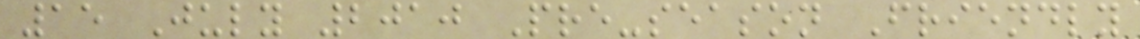15 July 2010 Pre-season Friendly
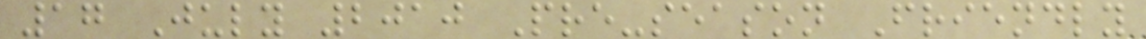17 July 2010 Pre-season Friendly
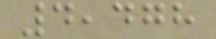4,478
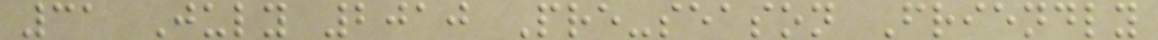31 July 2010 Pre-season Friendly
